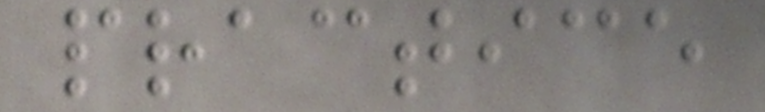practice
